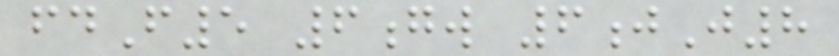fdF5 6gw 6jJ8
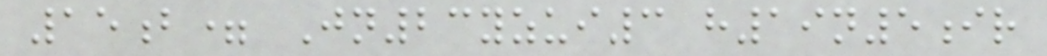15b= Jn23yzui3 h19n5ir
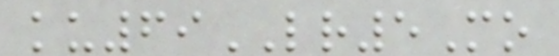ku69LR5Mo
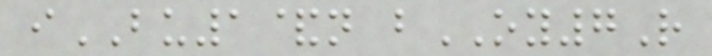iBU1&n bOY7R
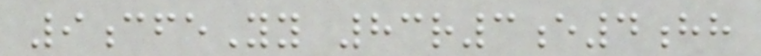9cfeYy 83r3e4hh
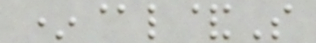*@l&S
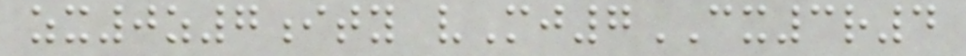zx0z7ity vMj7CX3r4
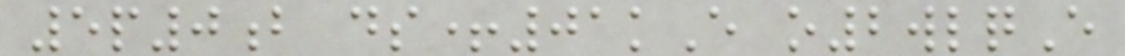5p0b ds+01kE o2wlqE
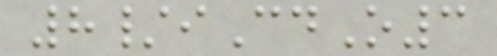8/iCdO3
